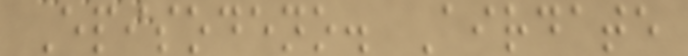Episodeno. Airdate
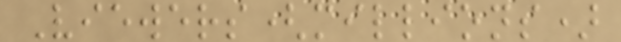Viewers(millions)
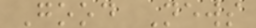Good News
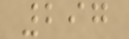297
